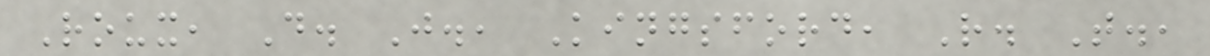Roux, D. J., Kingsford, R. T.,
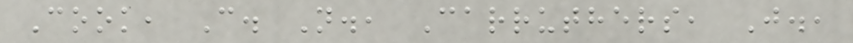Cook, C. N., Carruthers, J.,
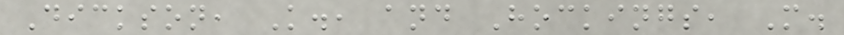Dickson, K., and Hockings, M.
